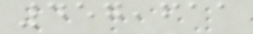457,611
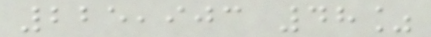225,903 48%
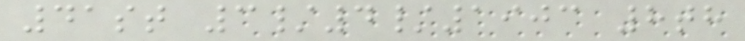41st 3/4/1903 8th
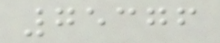75376
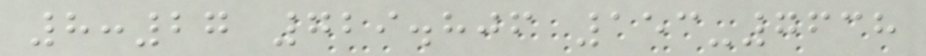8:27 729.806 153-7638
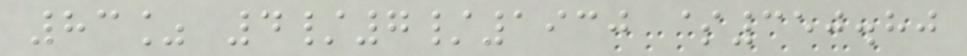83% 4/7/1930 $350.80
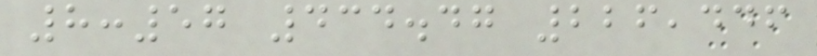8:57 434.47 226,446
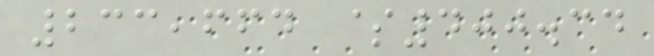233,664 $400.34
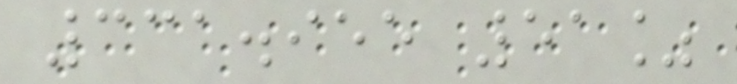331.955 51%
